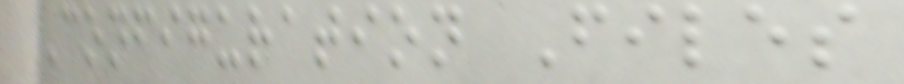Configuration Files
